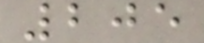205
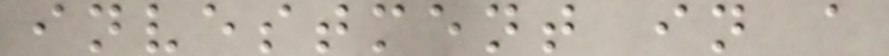investment in a
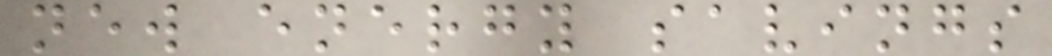new energy savings
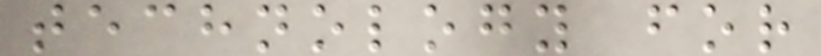technology for
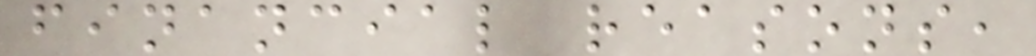financial reasons,
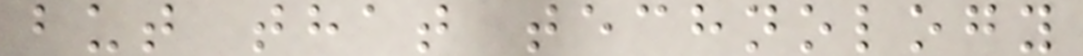but that technology
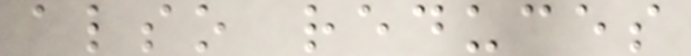also reduces
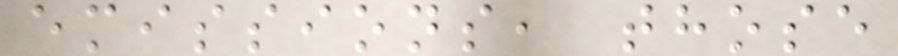emissions, those
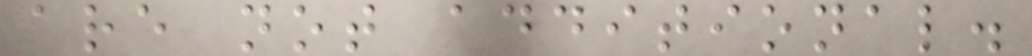are not additional.
